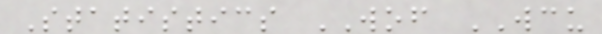Statistics WOF WCU
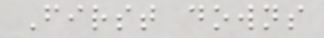First downs
